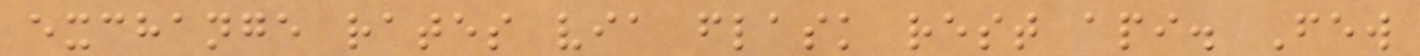exchange rates via flask rest api. Few
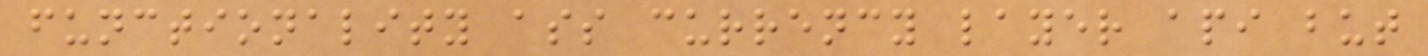functionality ass currency layer api but
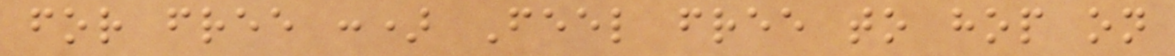for free :) Feel free to hop on
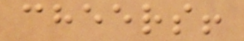cheers!
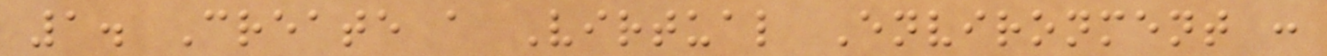1. Create a Virtual Environment :
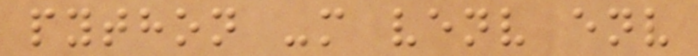python -m venv env
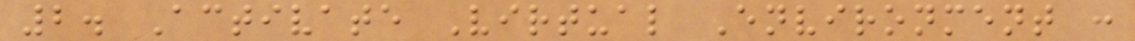2. Activate Virtual Environment :
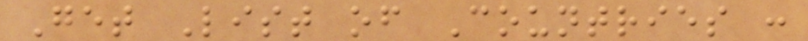Get List of Countries :
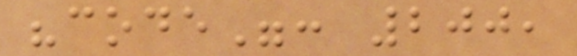"code": 200,
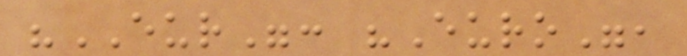"EUR": "Euro",
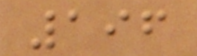196
